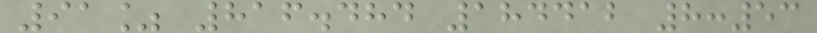91% 816.484 184412 8:53
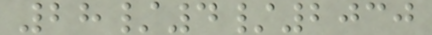28/4/2030
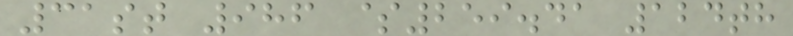31st 986 $259.41 124th
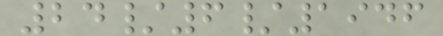24/6/1946
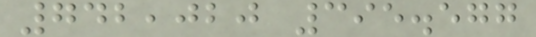742,020 395.577
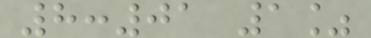8:01 1%
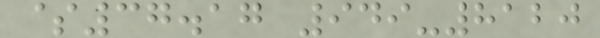$37.17 949-8120
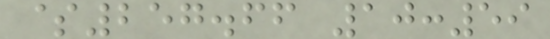$257.66 10:59
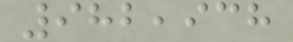982,938
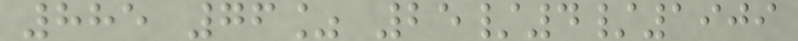885 76% 25/4/1909
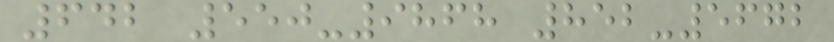642 550-9868 852-5672
